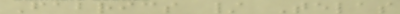Fabrics / Telas
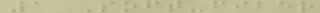1 Soft-fiber
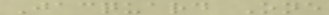Jacquard One
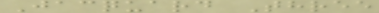Jacquard Three
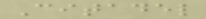Citadel
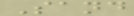Sand
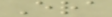Era
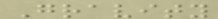Gravity
